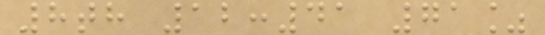8th 12:41 71%
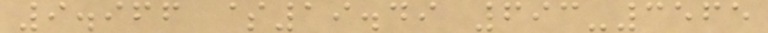9.966 $19.49 693-3565
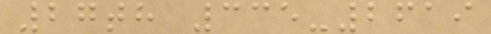27th 335-2619
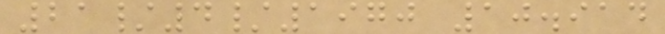21/4/1970 10.914
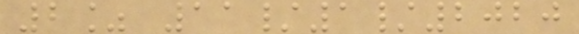2% 11/1/2020
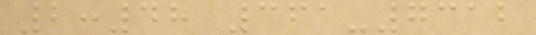2:48 361-7312
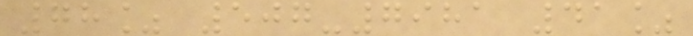78% 507-7981 41%
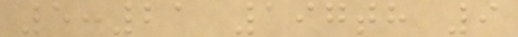5:21 197th 9
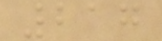217
